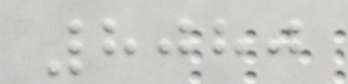8080
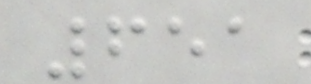651
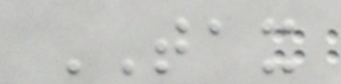TAX
